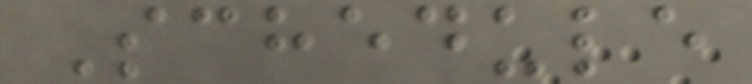Schedule
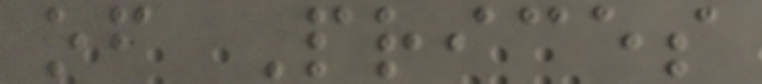of Prices
